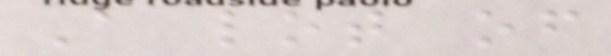A lot of
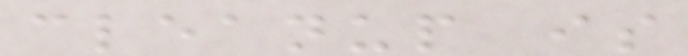cleanup is
